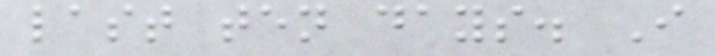last ten days. I
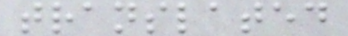translated
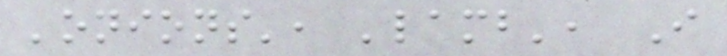'onions', 'lamb', I
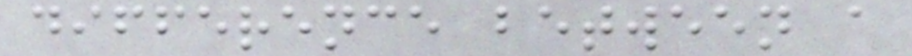difference between a
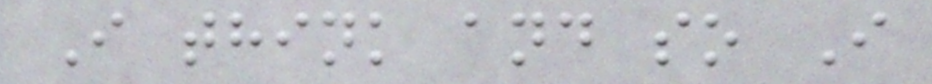I think and so I
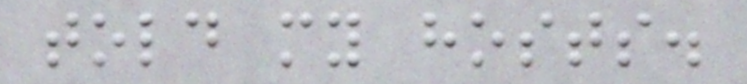told my hosts.
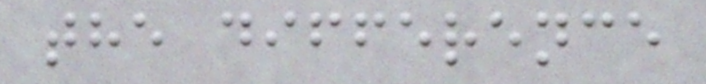the difference
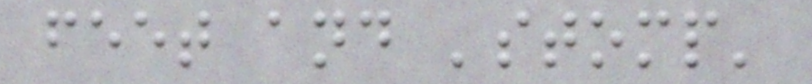feet and 'stomp'
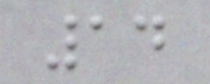14
